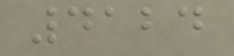4124
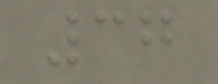37
